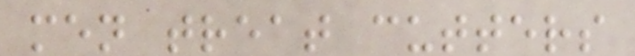men treat cutters
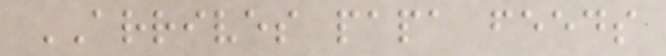ARRIVES papa feeds
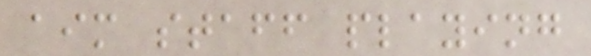aim staff playing
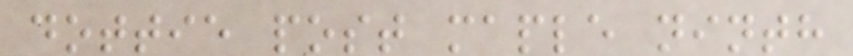dottie post maple ninth
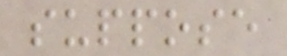suppose
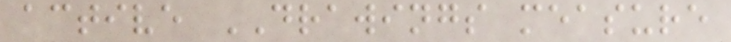active DRAWINGS measure
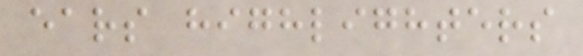ears highlighters
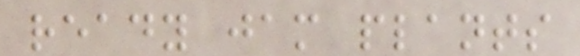ready jam plants
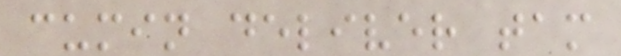cumin deliver tam
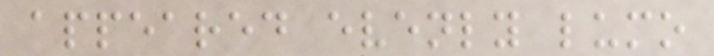appeared evenly lumo
